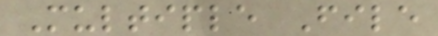Multiple File
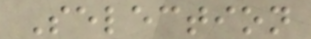Selection
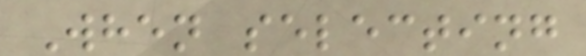When selecting
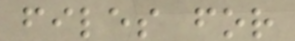files for
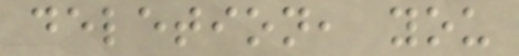deletion, you
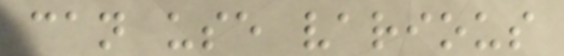can use various
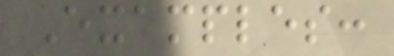Examples:
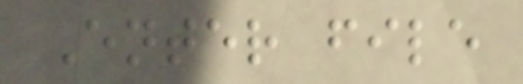Enter file
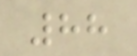88
